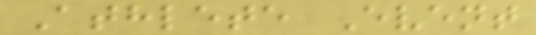Athlete Event
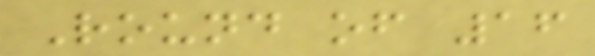Round of 16
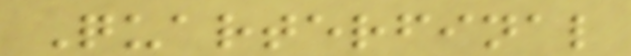Quarterfinal
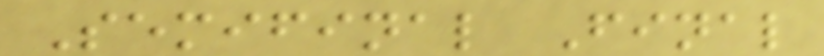Semifinal Final
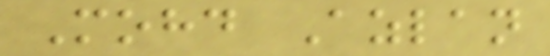Mohd Azlan
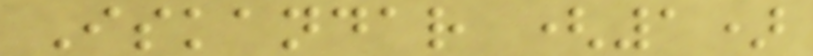Iskandar (1)
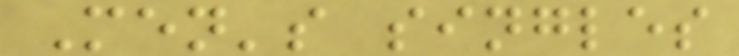Men's singles
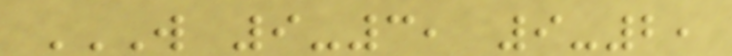W 9-3, 9-2,
